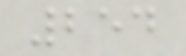254
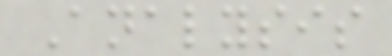Analysis
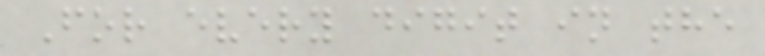For every digit in the
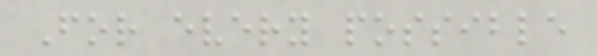For every possible
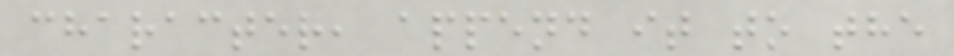character, append it to the
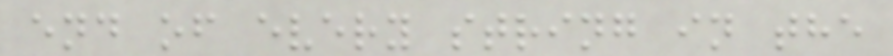end of every string in the
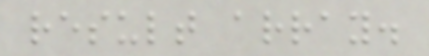result array.
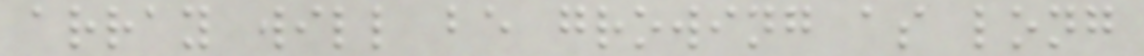array will be growing as long
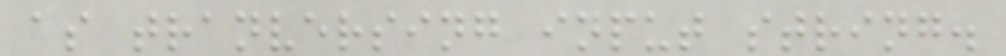as tranversing input string.
